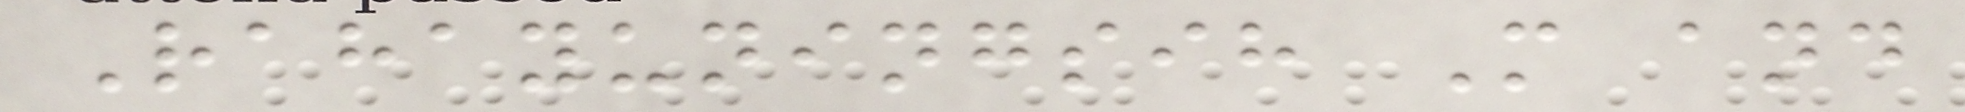Rahayuningsih M and
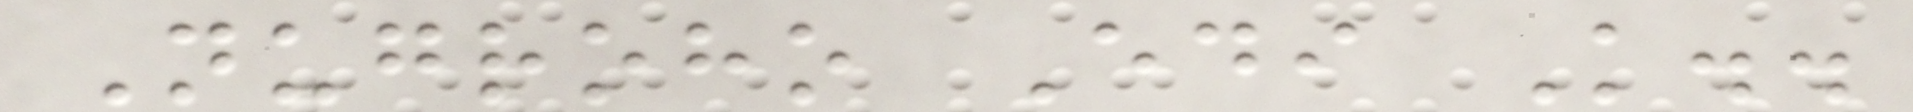Nugroho Edi K..
